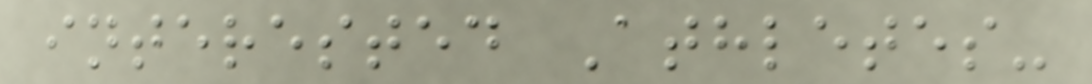interested Athletes-
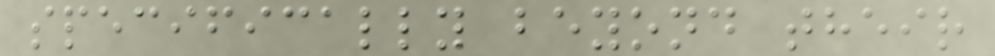specifically beyond their
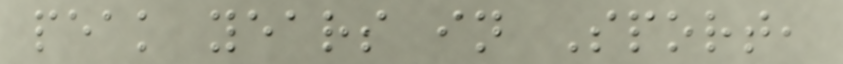peak years in Sport,
